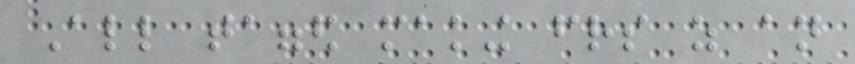All tagged making friends as an
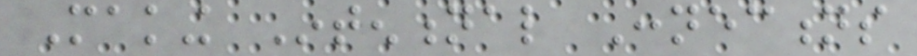Making Intentional Connections
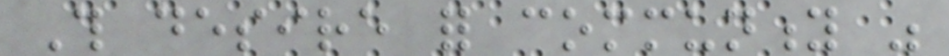This desire for community was
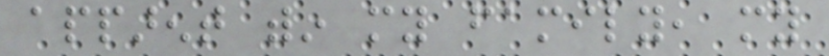apparent within my family, my
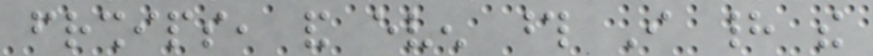friendships, and even those I had the
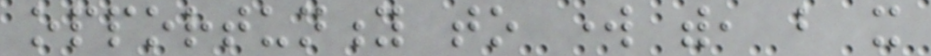opportunity to work with, but it
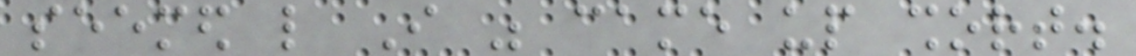seemed like I was came up short.
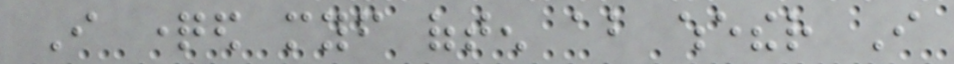I questioned myself often about whether I
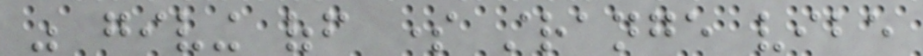was giving off some strange vibe
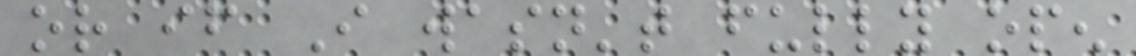or if I wasn't fully open
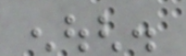enough.
